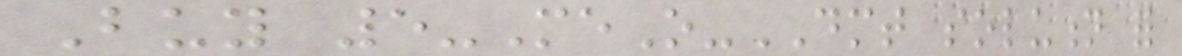Buy 5-MeO-DMT solution for
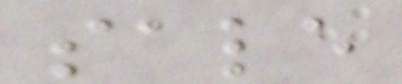sale
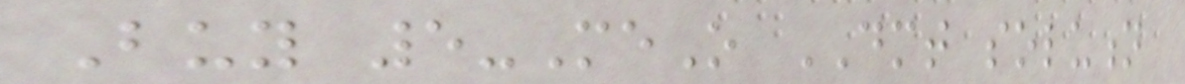Buy 5-MeO DMT solution
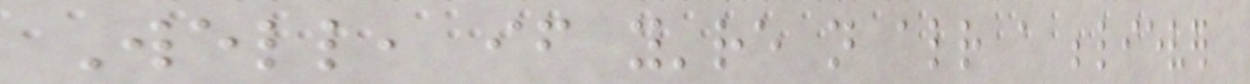Well, if you're not already a believer
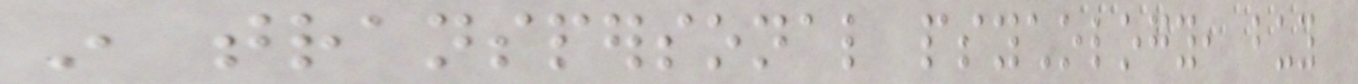in transpersonal psychology, buy
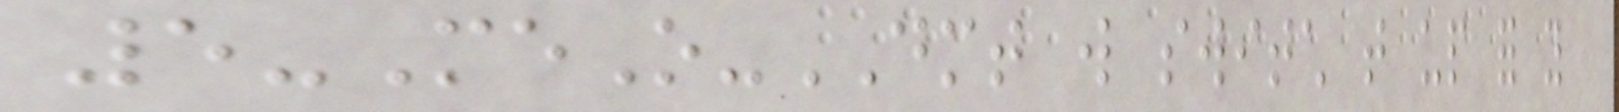5-MeO-DMT will switch that up for you
